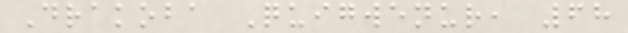Drakoba Quigwenur, 68
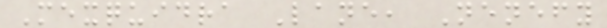Mexquidra Lane, Nenefy
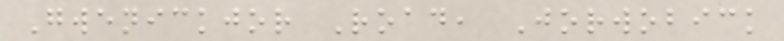Gwenickjor Road, Jorwobick
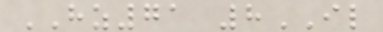HZ71 8IL
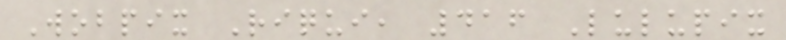Wobpix Riqui, 416 Lulupix
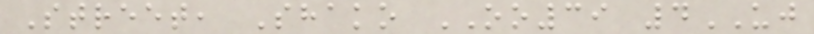Street, Shako OO39 4UJ
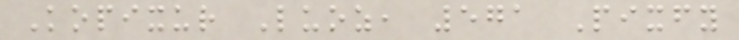Kopixur Luoz, 571 Pixfy
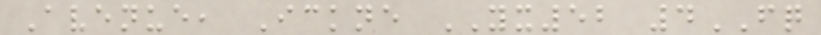Avenue, Ickne YX52 4FQ
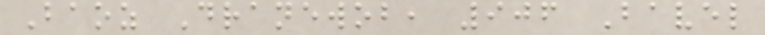Baoz Dranewob, 906 Bavel
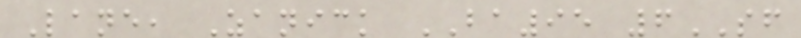Lane, Zanick BA95 6SF
